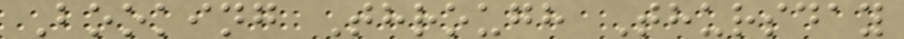Booking Through Thursday
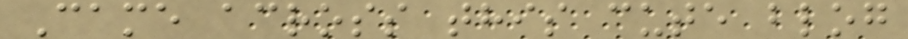Came across this cute blog
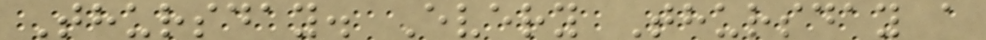Thursday. Every Thursday a
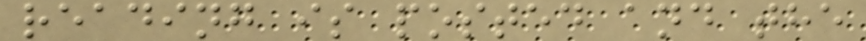reading is posted and the
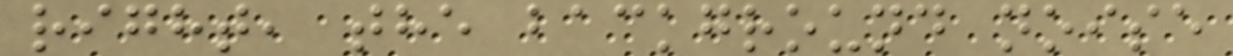right, the background noise
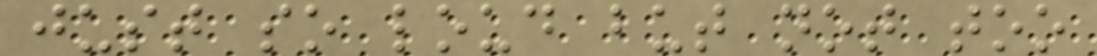just so loud but not too
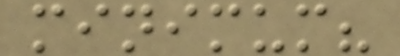minimum?
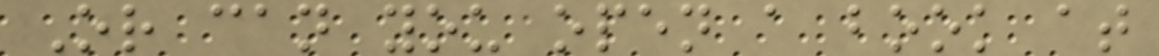Or can you open a book at
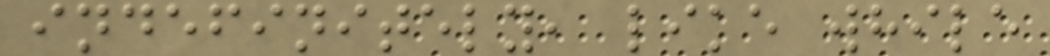indefinitely, like while
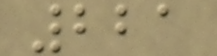221
